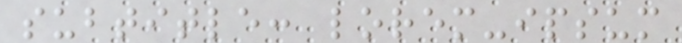subtitle: lorem-ipsum
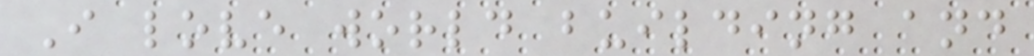I love world building and
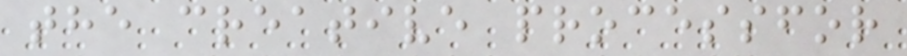the creative processfor
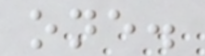one.
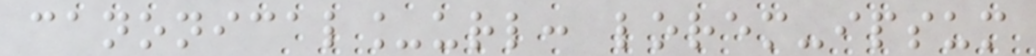canonical_url: lorem-ipsum
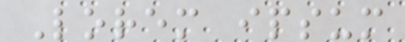Lorem ipsum
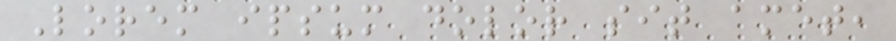Lorem ipsum dolor sit amet,
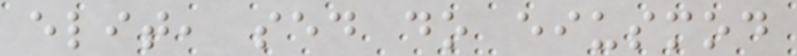elit, sed do eiusmod
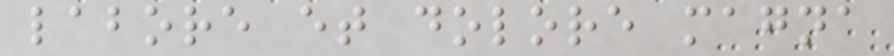labore et dolore magna
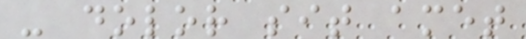- dolor sit amet
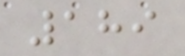189
